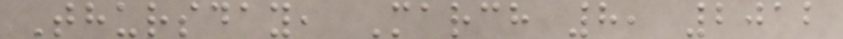Thursday, March 8, 2012
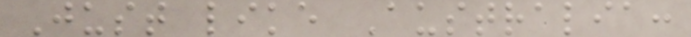Just like Australia:
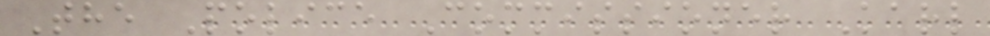The Police Commissioner Karl
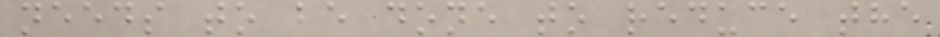needs to be done to reduce the
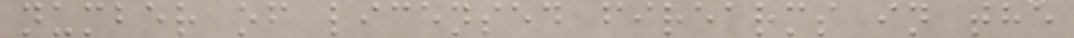number of licensed firearms in the
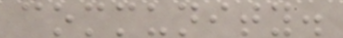community.
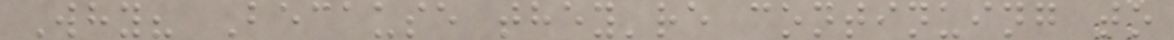Why? Because they're continuing to
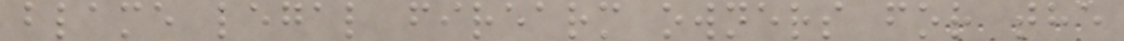blame legal firearm owners for the
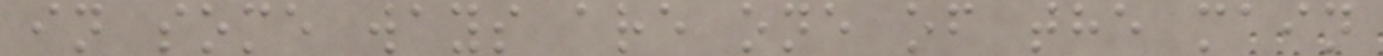in some ways are one of the main
